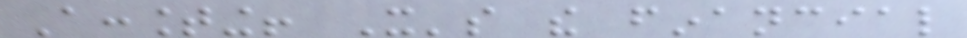Accounting! It's the financial
